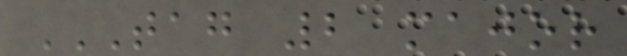TAG 2 MAJOR
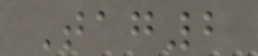Tag2
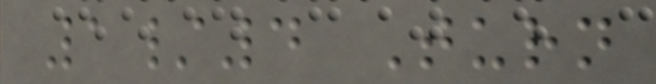1/4 Turn
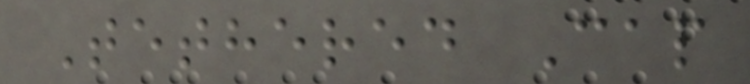Tethered Cap
